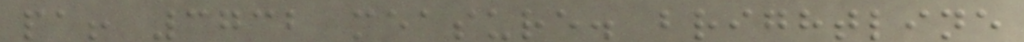pa! 3732 measure. brightline
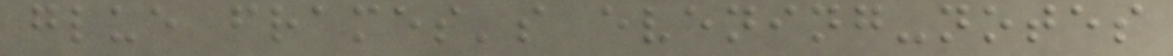glue frames's evening-notes
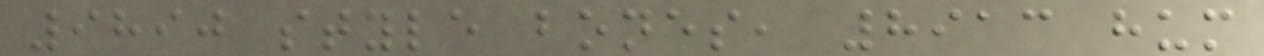9890 style bones, 8913 hum
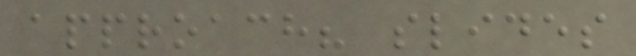approach? slides
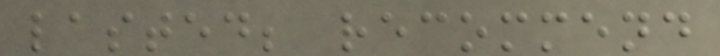lasted; recommend
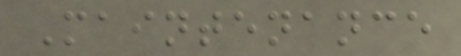Maintenance
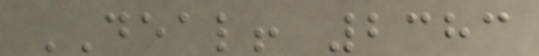DEAL! 2383
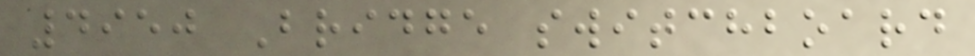4950 Bridge switchboard
